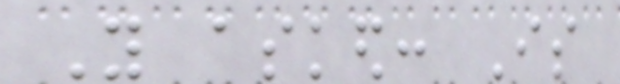You asked: Is
